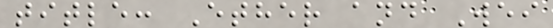title: Ether and Wei
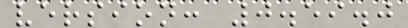version: 0.59.0
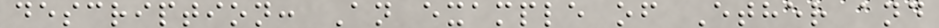description: An example of Ether and
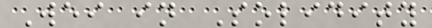Wei in Solidity
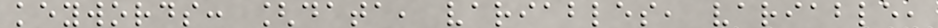keywords: [data, variables, variable,
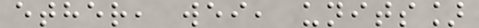ether, wei, units]
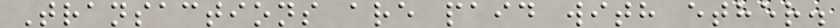Transactions are paid with ether.
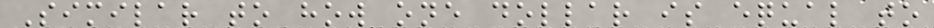Similar to how one dollar is equal to
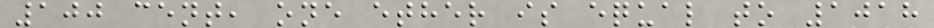100 cent, one ether is equal to 1018
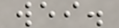wei.
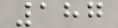187
